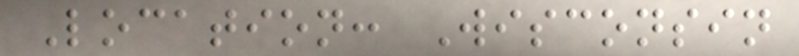Location: Wisconsin
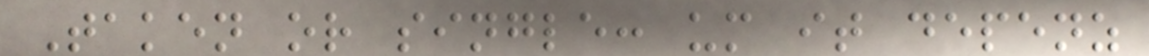Taken or single: um it depenz
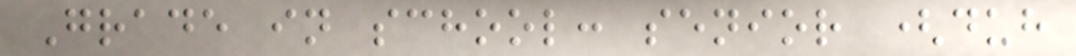Grade in school: senior (duh
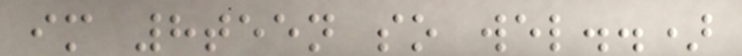im 8teen so wel..)
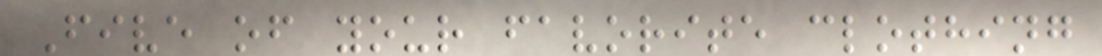Five of your favorite clothing
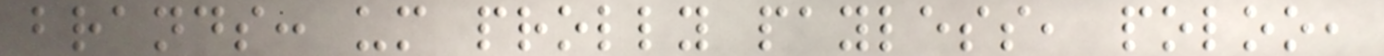brands: um prolly payless, poloo,
